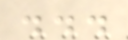...
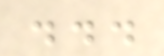...
